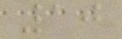10
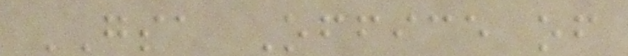GSA Office of
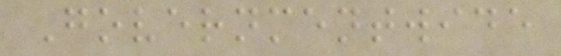Governmentwide
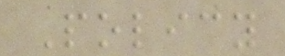Policy
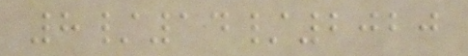8/14/2020
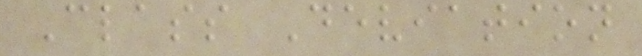Class Deviation
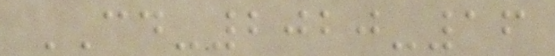CD-2020-16
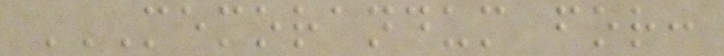MEMORANDUM FOR:
